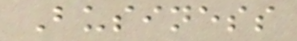Business
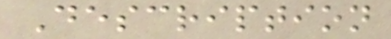Description
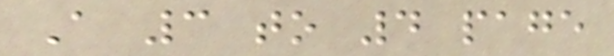A 3 to 4 page
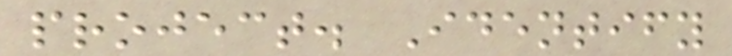project. Identify
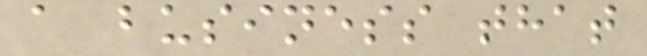a business that
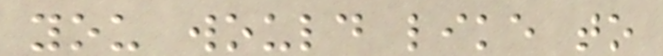you would like to
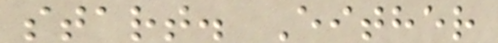start. Either
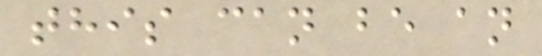this can be an
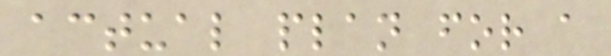actual plan for a
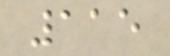115
